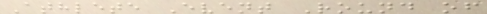Athlete Event Round of
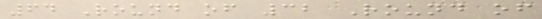64 Round of 32 Round of
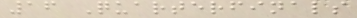16 Quarterfinals
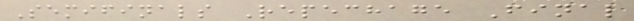Semifinals Repechage Final
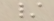/
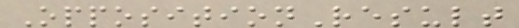OppositionResult
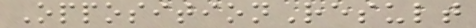OppositionResult
